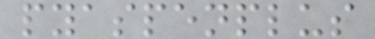pyaspenplus
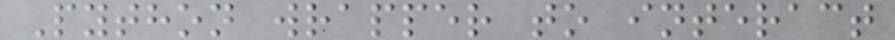Python wrapper to interact
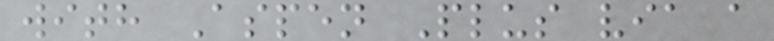with Aspen Plus via a
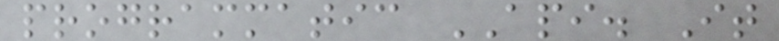programmatic API. It
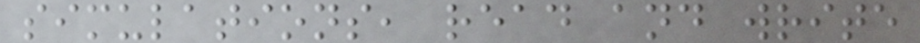simulations, read and write
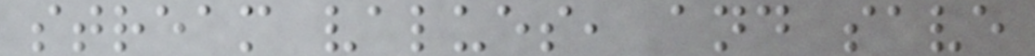stream values, and save
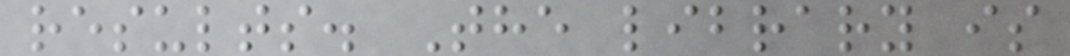results. The library is
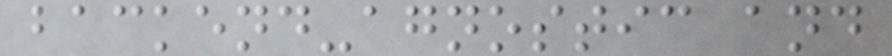backend-agnostic and
